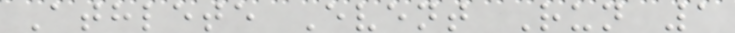Athlete Event Run 1
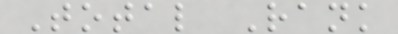Total Rank
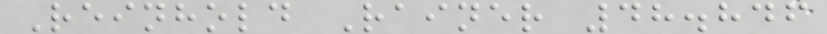Reinhold Rainer 48.846
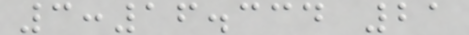3:16.334 21
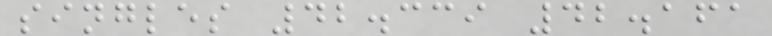singles 42.339 42.161
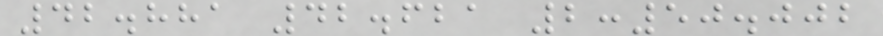42.881 42.621 2:50.002
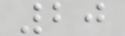20
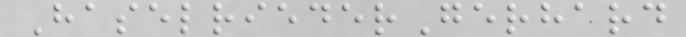HaselriederGerhard
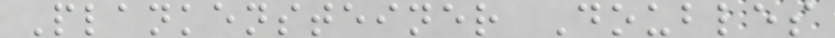Plankensteiner Doubles
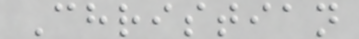Christian
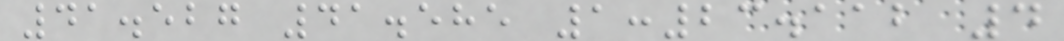41.527 41.585 1:23.112 4
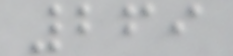269
